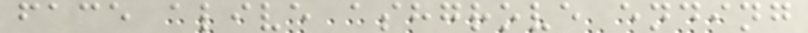face alive ashgrove ending
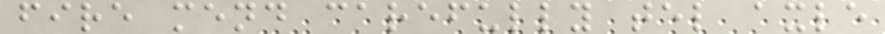fire mend carefully tel axle
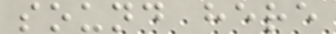sound here
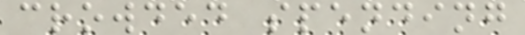crowded spending
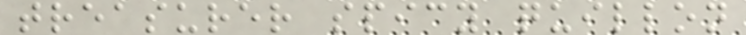treasurer spicy quillon
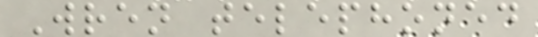Wren telephoned
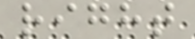right
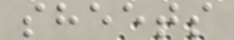sheets
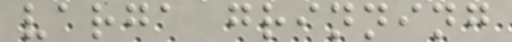varga grinning
